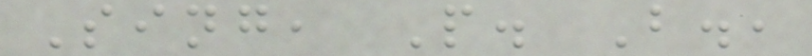Sing, P. B.,
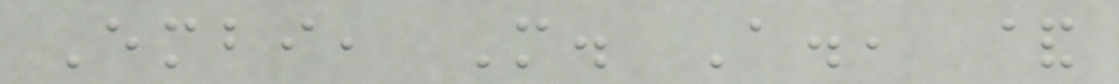Embi, M. A., &
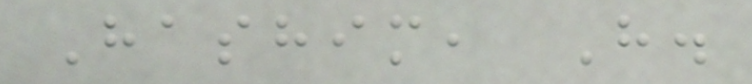Hashim, H.
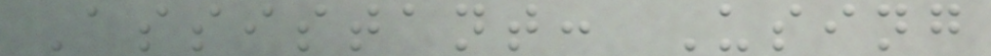Assistant: Using
